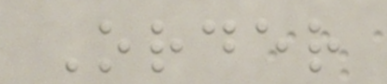Order
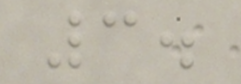3.
